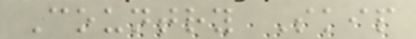Country Skip
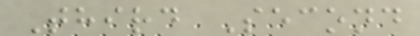Third Second
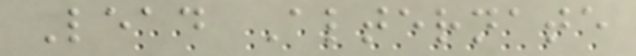Lead Alternate
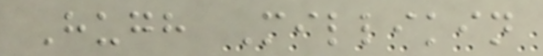Hugh Millikin
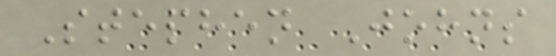Stephen Johns
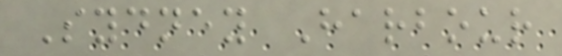Sydney Harbour
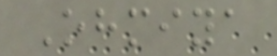Ohmiya
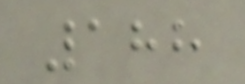188
